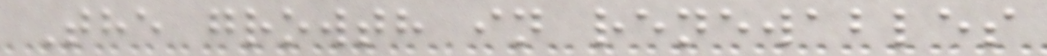The growth in renewables
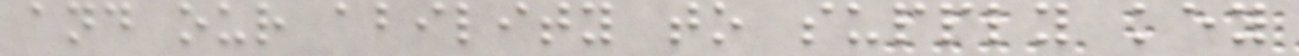and our ability to supply key
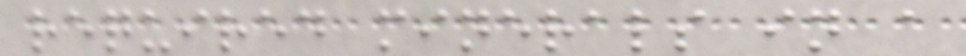required minerals in a
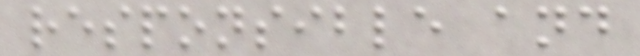responsible and
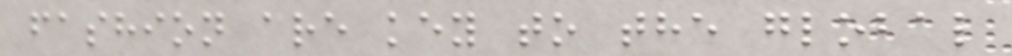fashion are key to the global
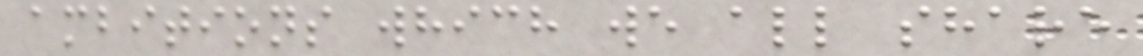ambitions which we all share
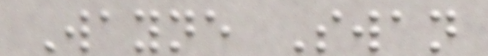Wayne Swan
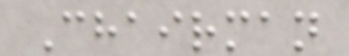Chairman
